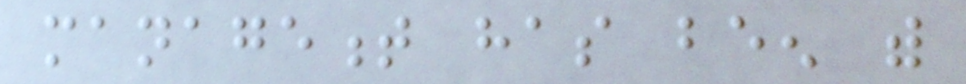management has been with
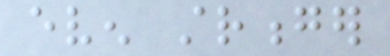even stronger
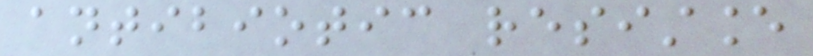antibiotic resistance
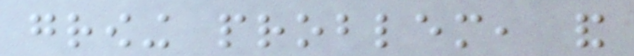growing problem, and
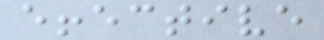effective
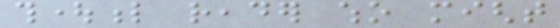thoughtful reader who might
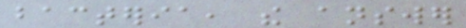bacteria, the answer
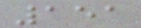151
